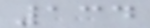134
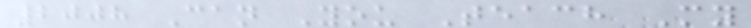2008 Can You Teach My
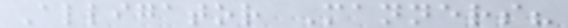Alligator Manners?
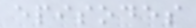episodes
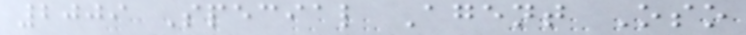2009 Special Agent Oso
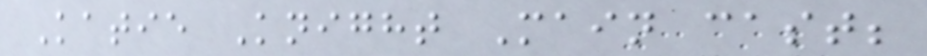Katie Knight Main cast;
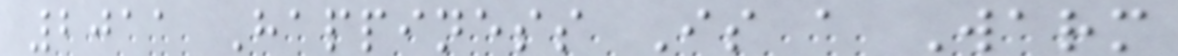2011 Happiness Is a Warm
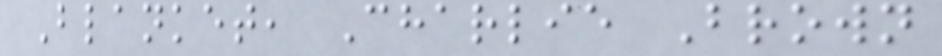Blanket, Charlie Brown
